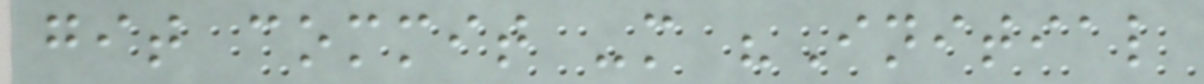git commit -m "Initial
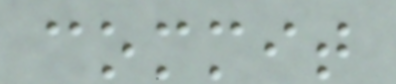commit
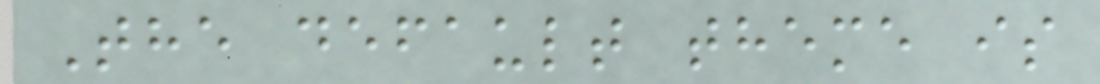The default theme is
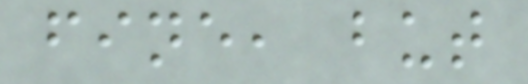fine, but
